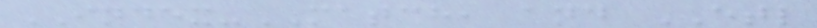INDEX-MATCH, and ETL
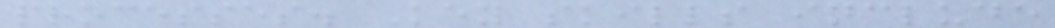processes. Key skills include
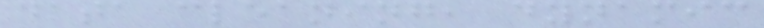data cleaning, dynamic
